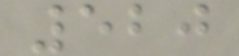520
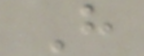H
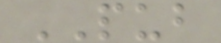PUB
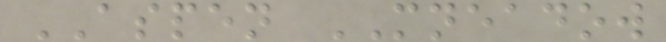ASPEN MNEADOW
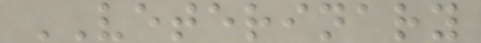VETERINARY
